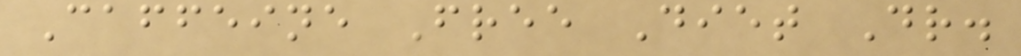Caffeine Free Diet Dr.
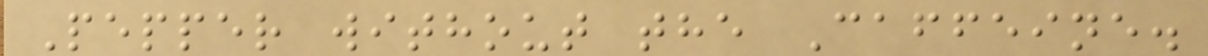Pepper without the Caffeine.
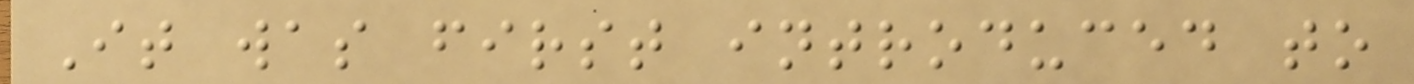It was first introduced to
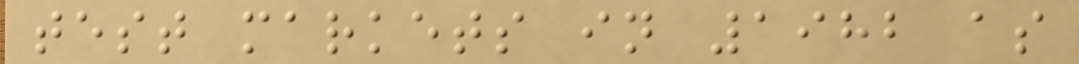test markets in 1982 as
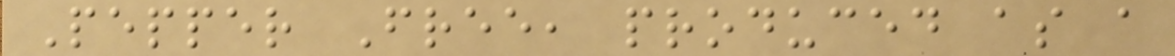Pepper Free, produced as a
